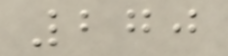270
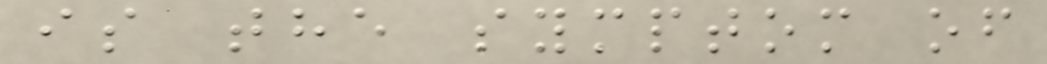is the symptom of
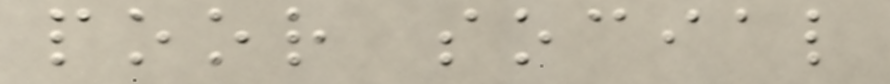poor social
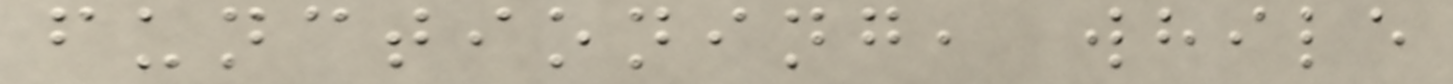functioning, while
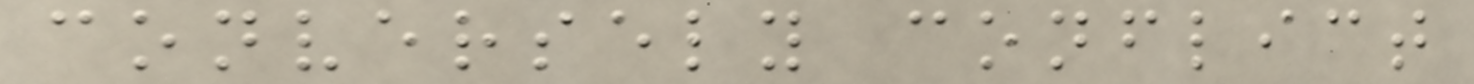conversely conflict
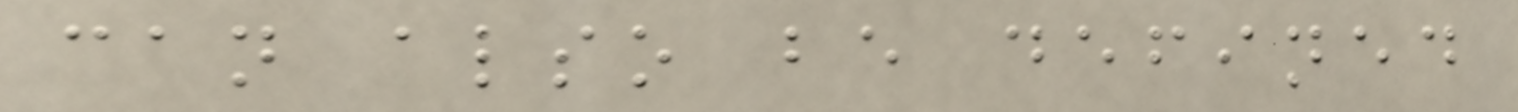can also be defined
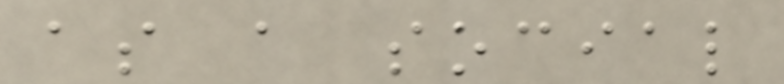as a social
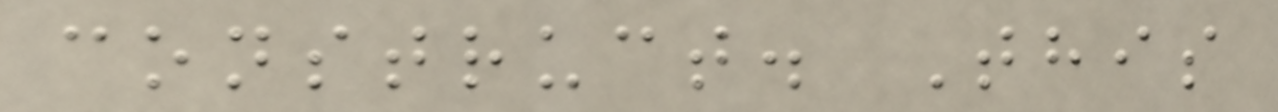construct. This
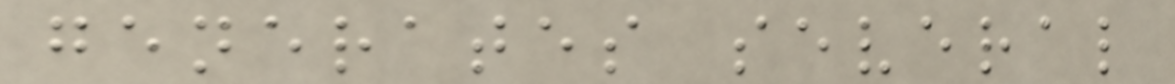generates several
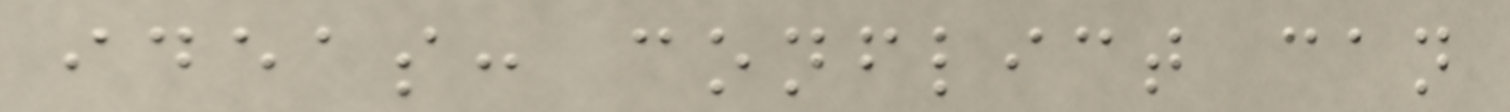ideas: conflict can
